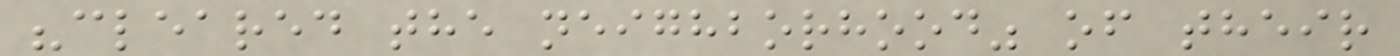"cleared the neighborhood" of their
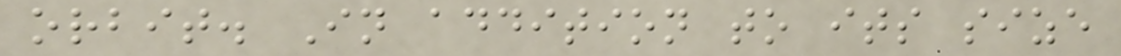orbit. In addition to its size
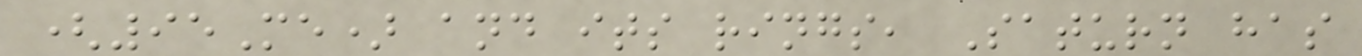(95Me) and its rings, Saturn has
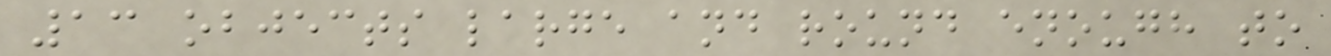13 objects large and round enough to
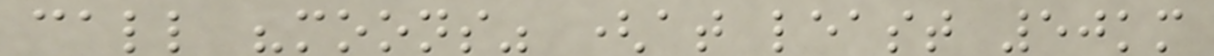call "moons" (at least 50km
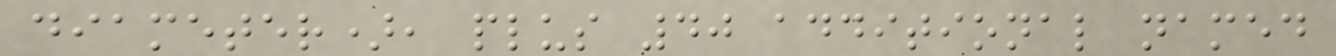diameter), plus 40 additional named
